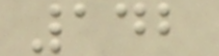142
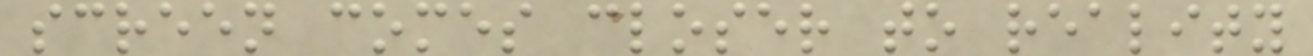screen comes closer to reality
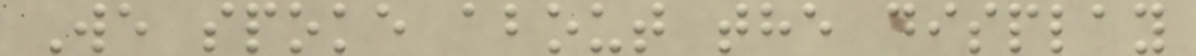We spoke about the display
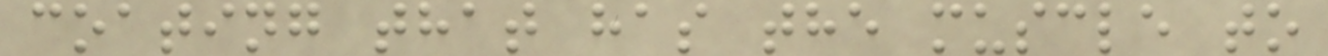coating that has the muscle to
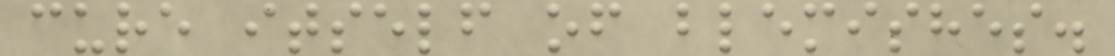cure itself of blemishes.
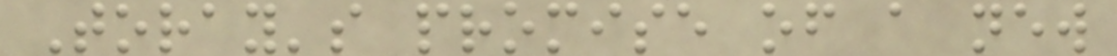Toray's promise of a new
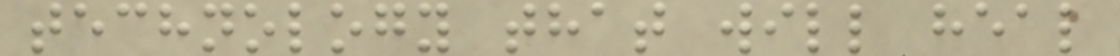technology that will heal
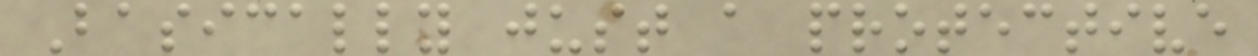Basically just a protective
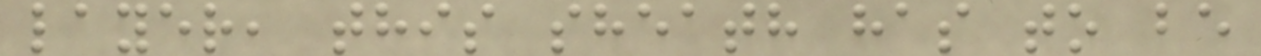layer, this sheath has to be
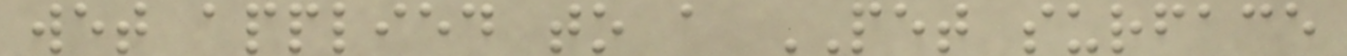wet applied to a PET surface
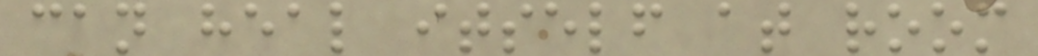can heal itself at room
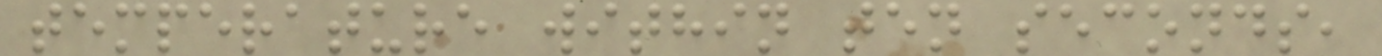temperature within ten seconds,
